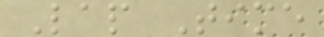Lap Time
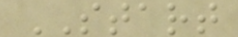START
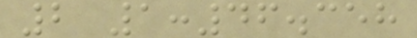2 1:46.358
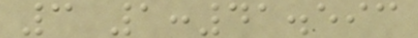3 1:41.593
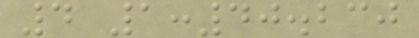4 1:40.230
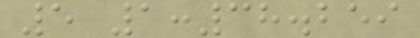5 1:38.259
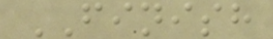FINISH
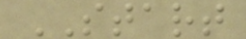START
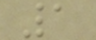1
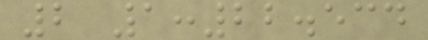2 1:22.534
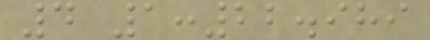4 1:22.989
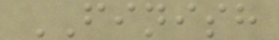FINISH
